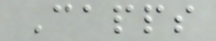Capps
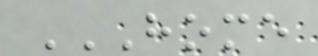HOME
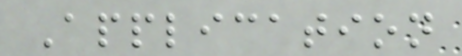Application
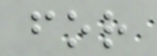for
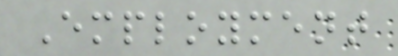Employment
